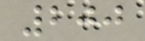200
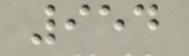954
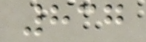837
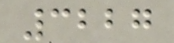3227
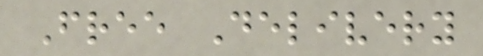Free Delivery
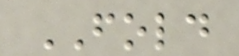FOLD
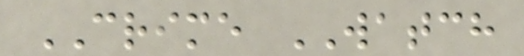CRIME WATCH
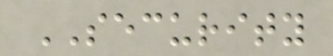SECURITY
